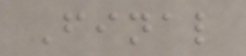Final
